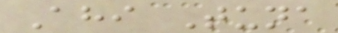Ahi Tuna
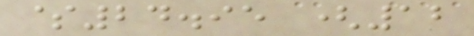$24.95 (12
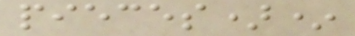pieces)*
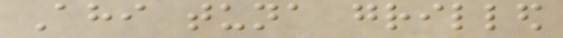Ahi tuna grilled
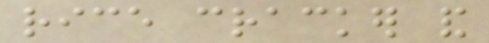rice cracker and
